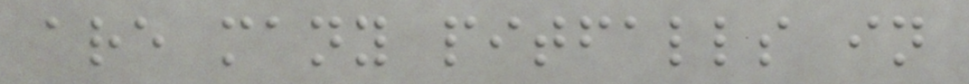are many pitfalls in
